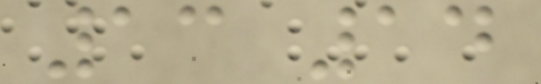13 14
